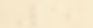5
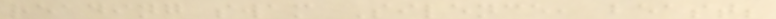reading swam Silence, beast;
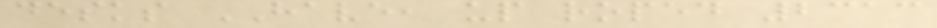desks HAVE, up roped 2313
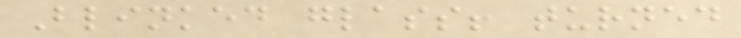Blinked glass! turned
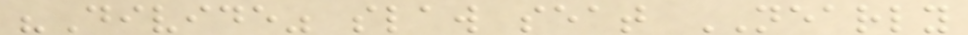"Divide" slaw seat NEARLY
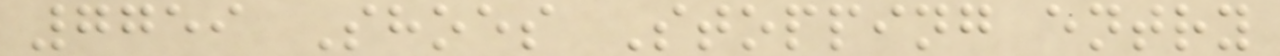7759 Shoes Stopping entry
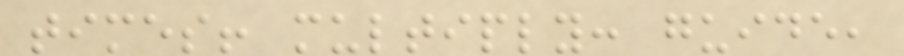times! multiply: guide,
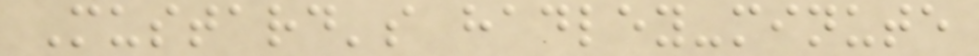Mustard's hadley-minute
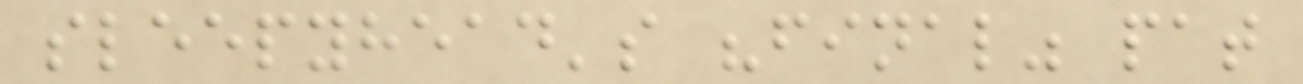sleepyhead's "final" pat
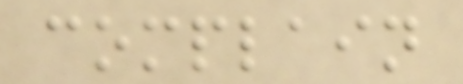complain
